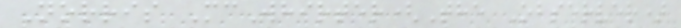Norris McWhirter(The Observer)
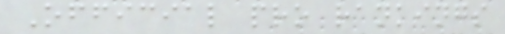Official pro rankings
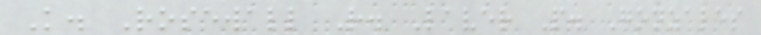K. Rosewall R. Laver P. Gonzales
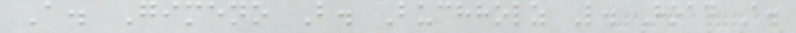A. Gimeno B. Buchholz L. Hoad A.
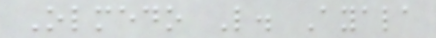Olmedo L. Ayala
